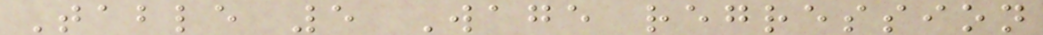Table 5 Wage regression
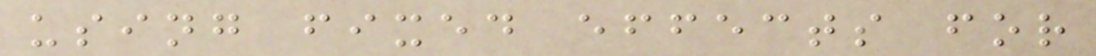using fixed effects for
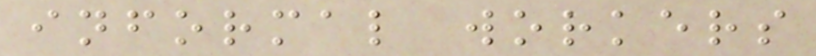informal workers
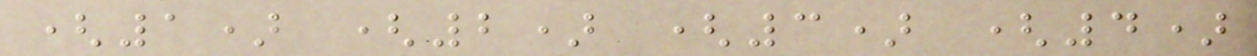(1) (2) (3) (4)
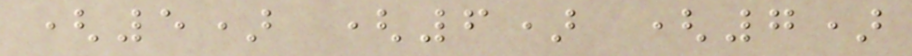(5) (6) (7)
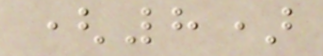(8)
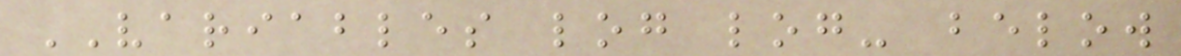VARIABLES log log- below
